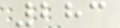283
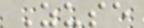Zuse
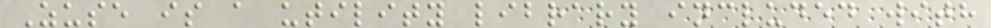Zuse is a utility library included with
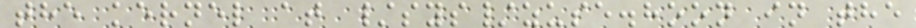the kernel at /sys/zuse.hoon in the
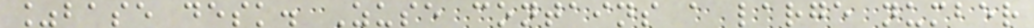%base desk. Zuse contains a large number
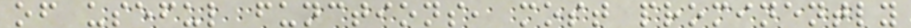of useful functions, most prominently
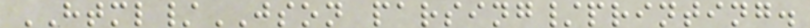HTML/JSON parsing/printing.
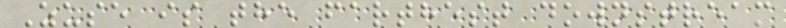Zuse is the farthest downstream
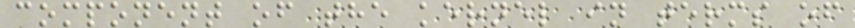component of the kernel in terms of
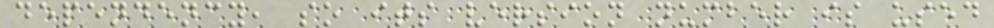dependency, so its version number is used
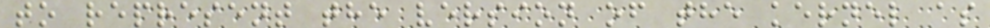to represent the version of the kernel as
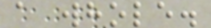a whole.
